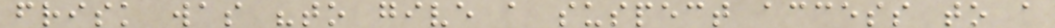frisk was "to give a suspect access to a
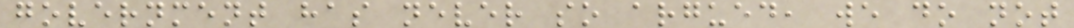government has never so argued, we do not
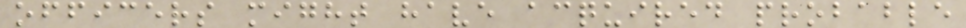officers might have acquired probable
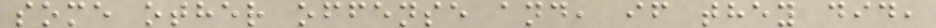some other offense and, if they did,
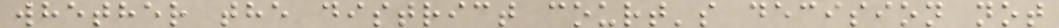whether the district court's decision not
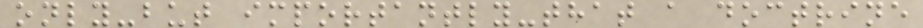only-but importantly-that a doctrine
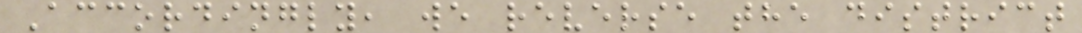Accordingly, we reverse the district
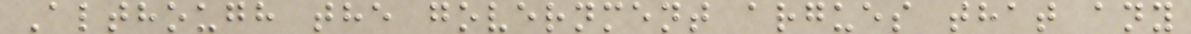Although the government argues that any
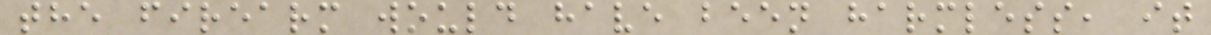the firearm would have been harmless, it
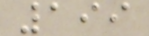199
